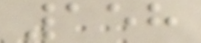158
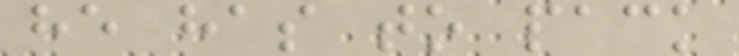he has to pack
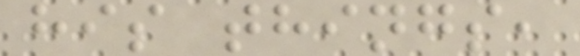his things,
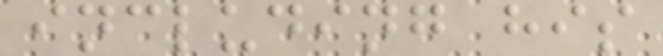including his
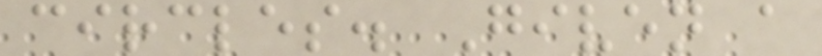circles. Given a
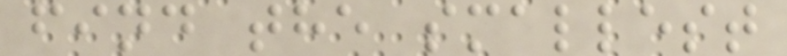find the smallest
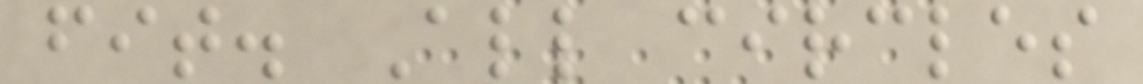fit. All circles
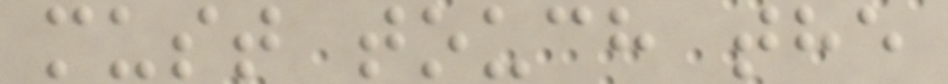must touch the
